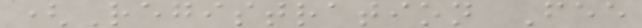(Registration Fee
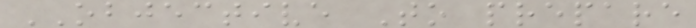OBJECTIVE To prepare
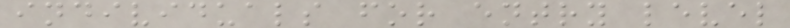individuals for entry level
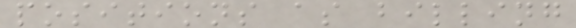positions as billing
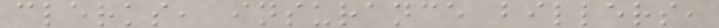clerks, insurance billers,
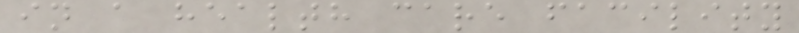in a health care facility
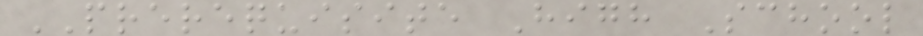PREREQUISITE High School
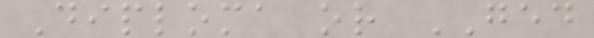Diploma or GED
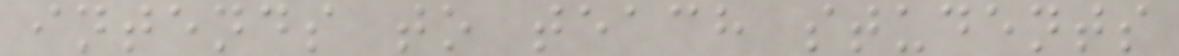intends to teach students
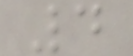4
